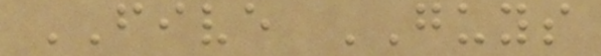FIVE GUYS
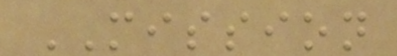MISSION
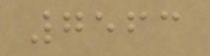7563
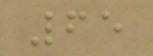65
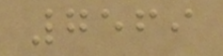7569
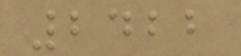2422
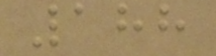188
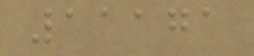11171
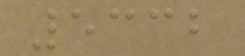5332
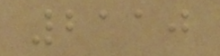2110
